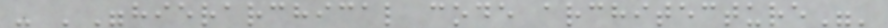- '"hierarchical code architecture"'
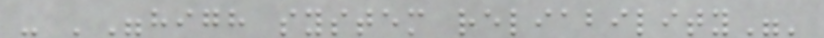- '"high system reliability"'
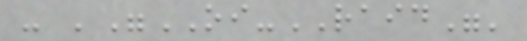- '"OI-RAID"'
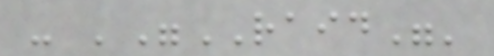- '"RAID"'
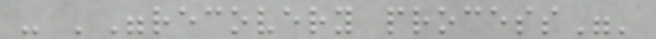- '"recovery process"'
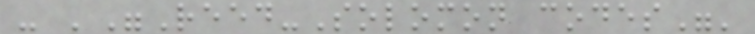- '"Reed-Solomon codes"'
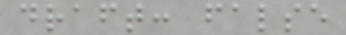draft: false
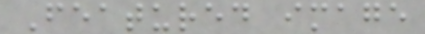Featured image
